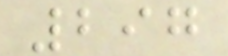297
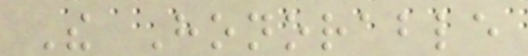The Honorable
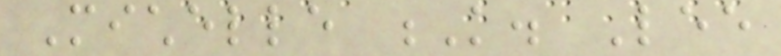Michelle K. Lee
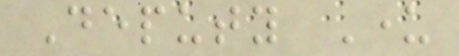Deputy Under
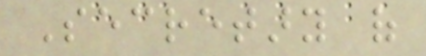Secretary of
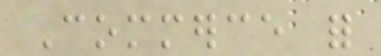Commerce for
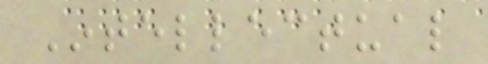Intellectual
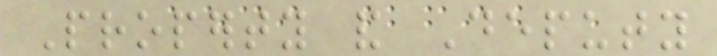Property and Deputy
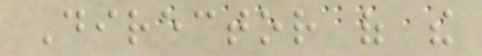Director of the
